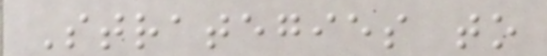Strategies to
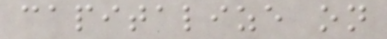capitalize on
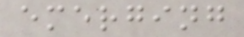emerging
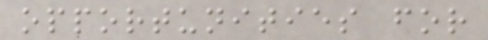opportunities for
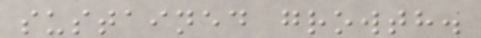sustained growth.
